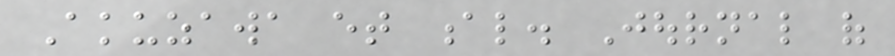Akuzawa et al. Journal of
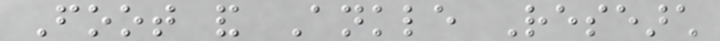Foot and Ankle Research
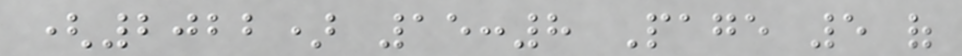(2022) 15:8 Page 5 of
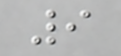9
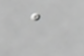a
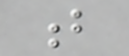b
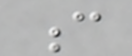c
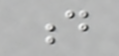d
